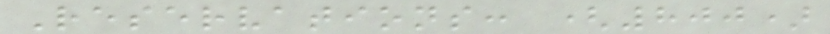Reservations: (800)
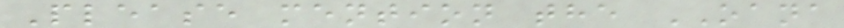Please mention the OANA
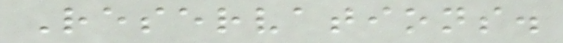Reservations.
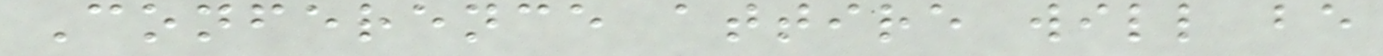Conference attire will be
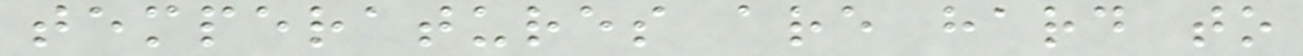temperatures are hard to
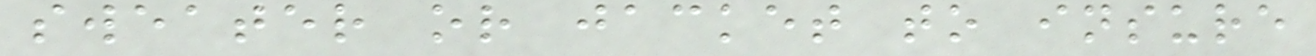sweater or jacket to insure
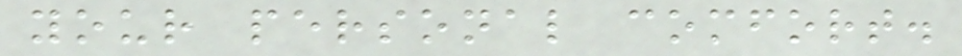your personal comfort.
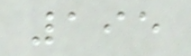195
